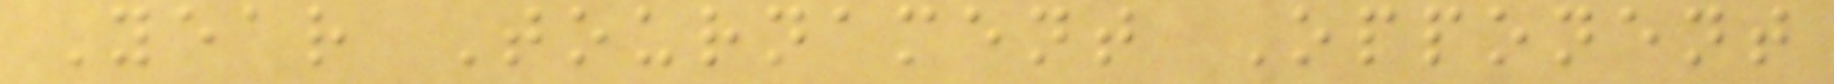Year Tournament Opponent
